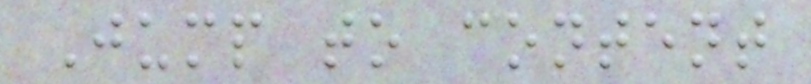Jump to content
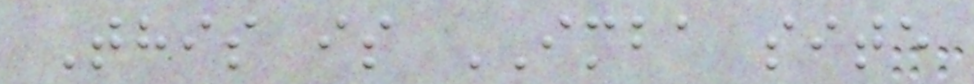This is IMBA site
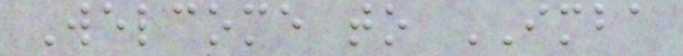Welcome to IMBA
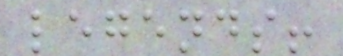legends!
